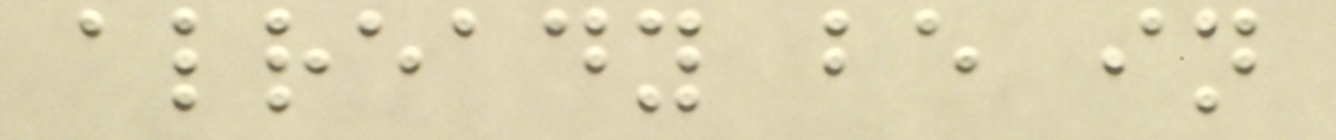already be in
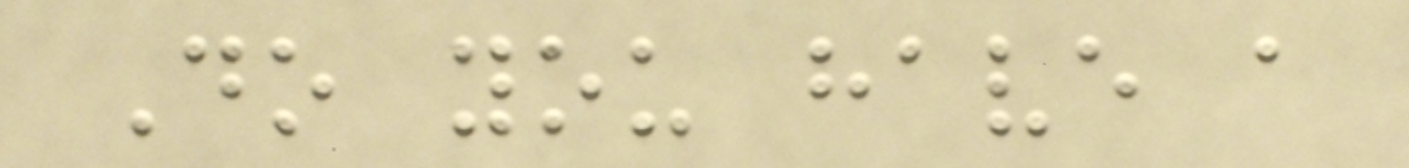Do you have a
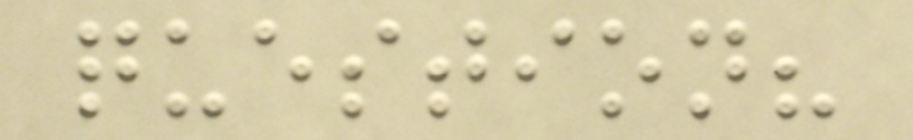question?
